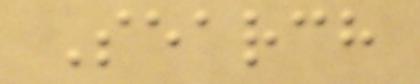Search
